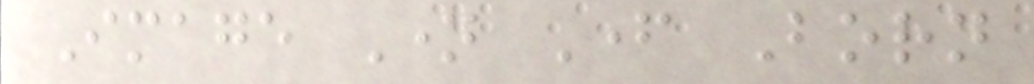Image Name Father Born
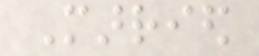Married
